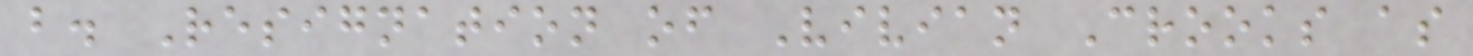b. Resignation of Vivian Crooks as
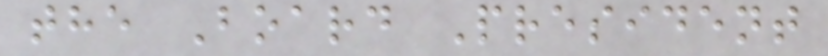the Board President
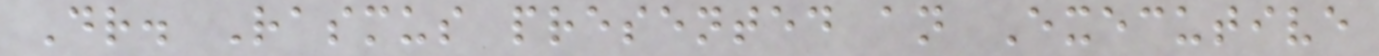Dr. Rasmus presented an Executive
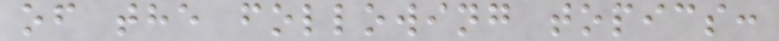of the following topics:
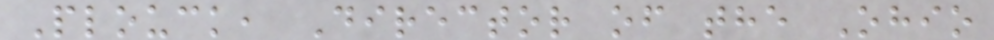Plouck, Director of the Ohio
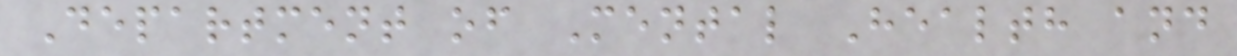Department of Mental Health and
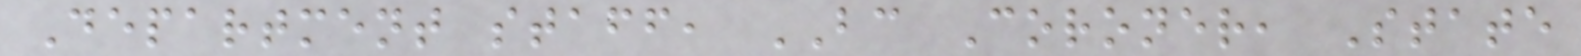Department staff, BC Coroner, State
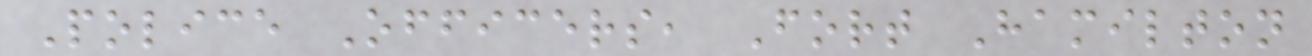Police Officers, Fort Hamilton
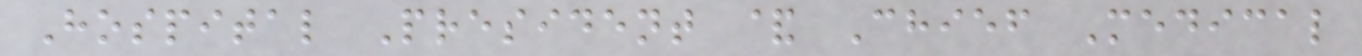Hospital President & Chief Medical
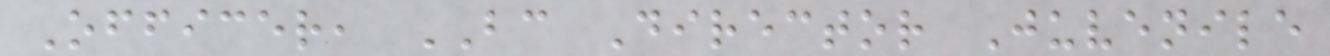Officer, BC Director Juvenile
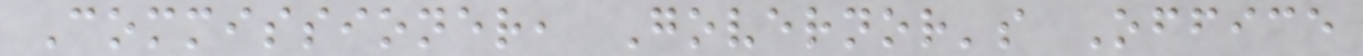Commissioner, Governor's Office
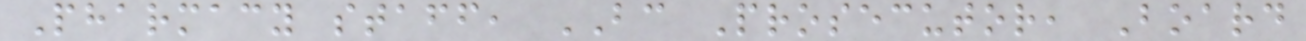Pharmacy staff, BC Prosecutor, Board
